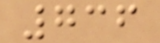736
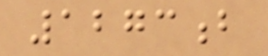1273b
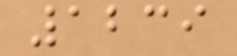1239
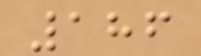186
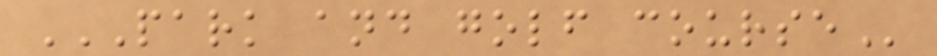PARK AND GOLF COURSE
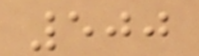500
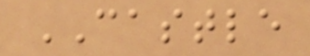CASTLE
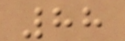88
